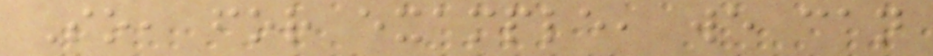So, for example, we can
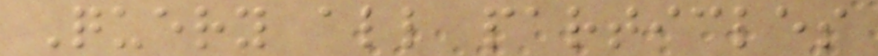Query all particles
